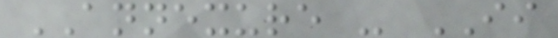ANNEXURE - II
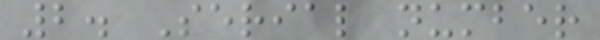2. Serial number
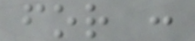for :
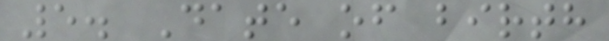5. Date of birth
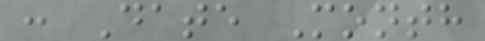: Date Month
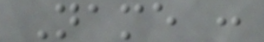Name :
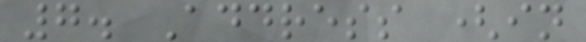7. Address (in
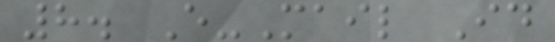8. E-Mail Id
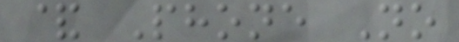& Phone No
